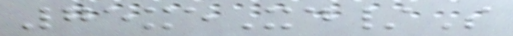75xeXd/S
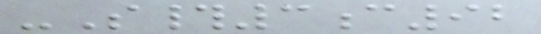-S#3c92
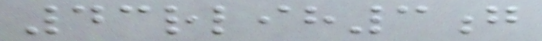43rlih3g
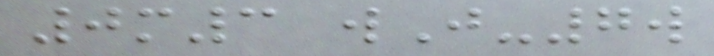0m3 wJ-7w
